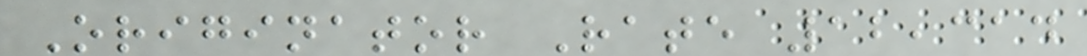Originator Rate 12,314
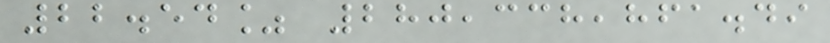22.54% 280,338,861.49
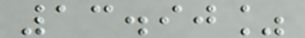13.90%
